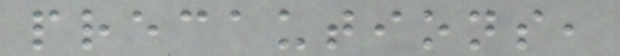precautions,
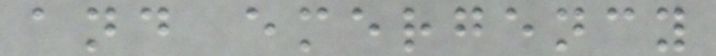and emergency
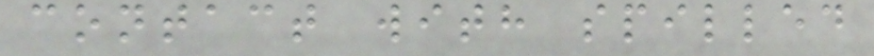contact with spilled
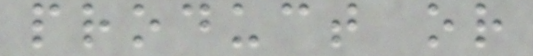product or
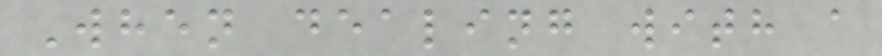When dealing with a
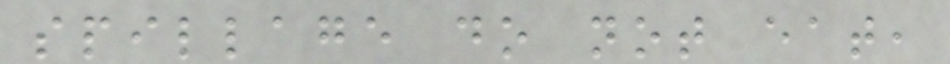spillage do not eat,
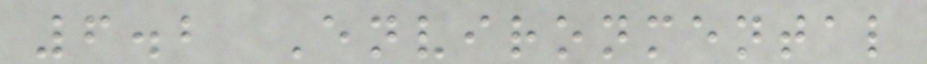6.2 Environmental
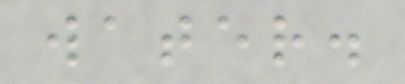water.
